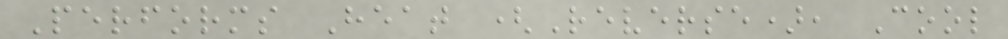Performs Heat (Reverse), Cool
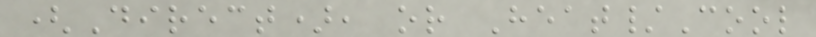(Direct), or Heat/Cool
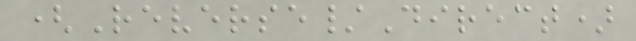(Reverse/Direct)
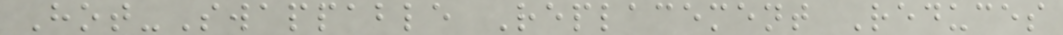Hot-Swappable Replacement Reduces
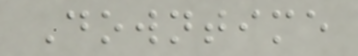Downtime
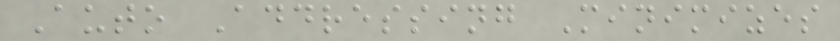Auto Addressing Minimizes
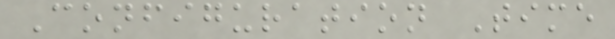Configuration Time
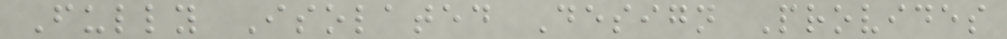Fully Isolated Design Provides
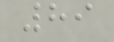89
